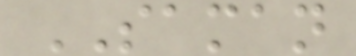SAMAN
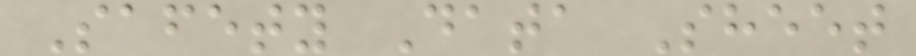Safety Data Sheet
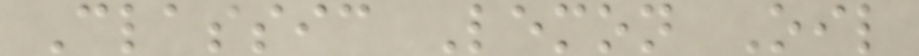Classic Lemon Oil
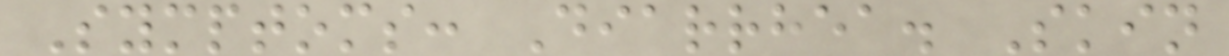Symptoms: Diarrhea. Skin
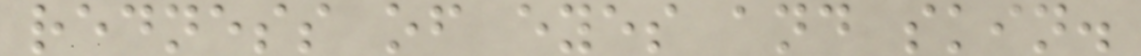redness of eyes and skin.
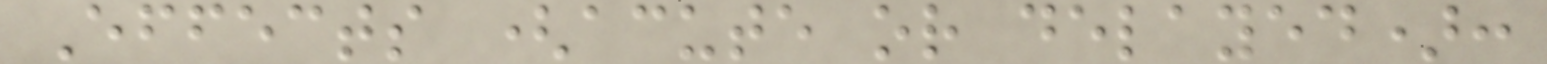Effects (acute or delayed):
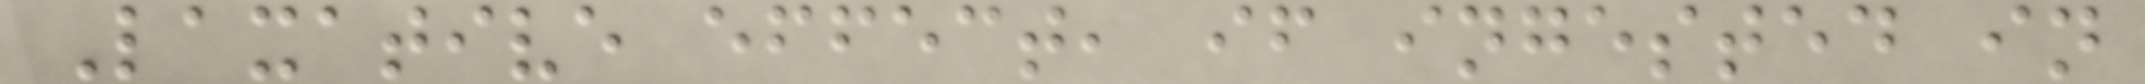Laxative effect, if ingested in
